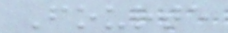Fourte
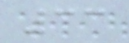33
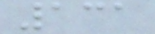131
